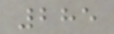285
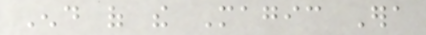End of the Magic Era
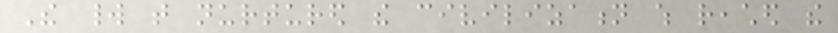The world that nurtured the civilization which reached the
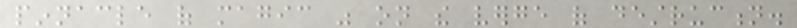pinnacle of magic was on the verge of destruction.
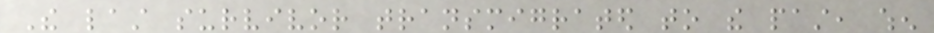The last survivor transmigrated to the past, when
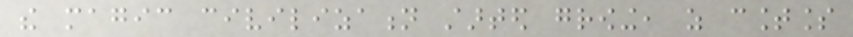the magic civilization started growing, as countless
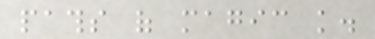paths of magic knowledge.
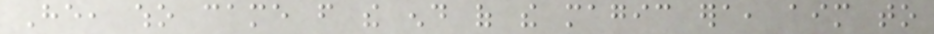He, who came from the end of the magic era, aim to
